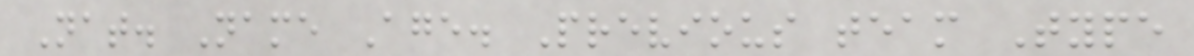Nat. Name Age. Previous team Type
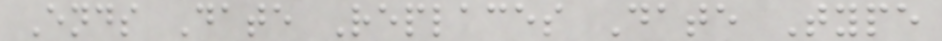Ends Date Replaces Date Type
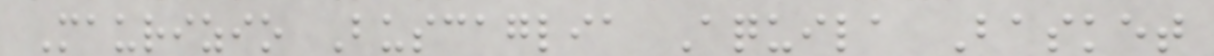Maurizio Buscaglia Aquila Basket
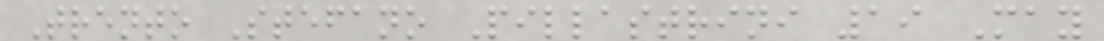Trento Stefano Pillastrini 19 May
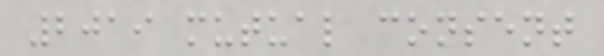2019 mutual consent
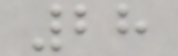28
